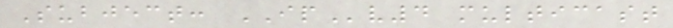Subject: IPv4 multicast
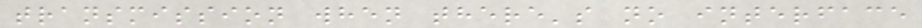transmission when there's no interface
